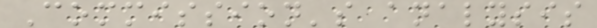Commission's analysis
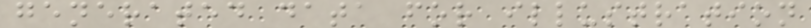generated data for illustration
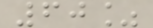60%
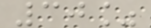30%
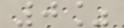0%
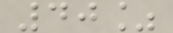40%
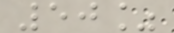50%
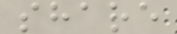share
